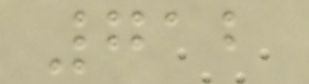712
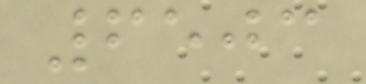6503
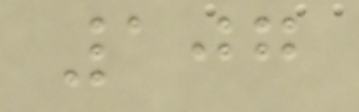107
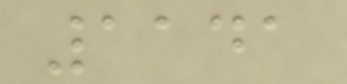1141
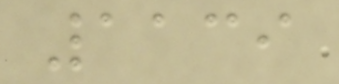1139
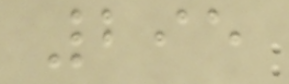295
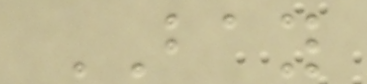BAY
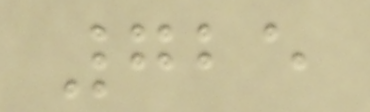725
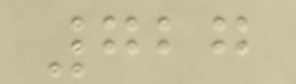727
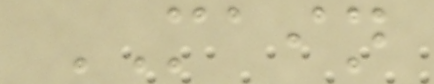MAIN
